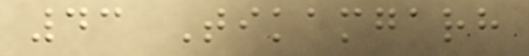43 Tikamgarh
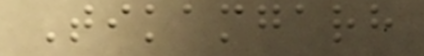Tikamgarh
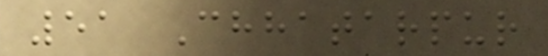51 Chhatarpur
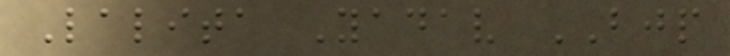Lalita Yadav BJP
